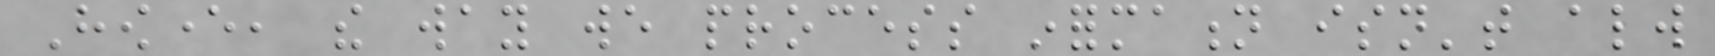However, the way we process information isn't always
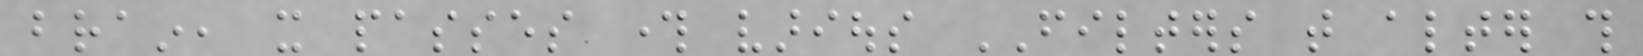brain, it passes through various FILTERS that alter this
